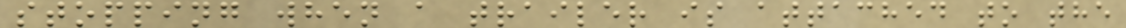stopping when a trailer is attached to the
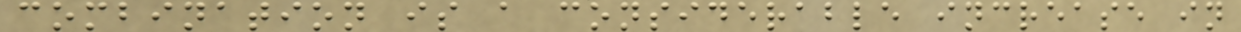combination is a considerable increase in
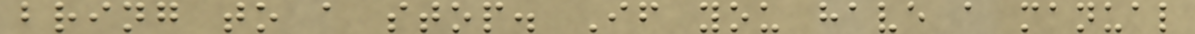bring to a stop. If you have a manual
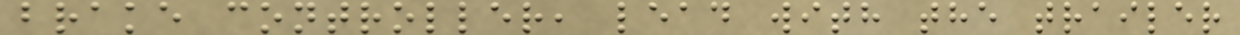brake controller, lead with the trailer
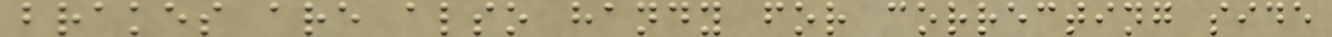brakes are also handy for correcting side
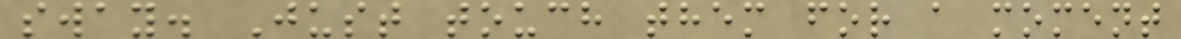sway. Just touch them for a moment
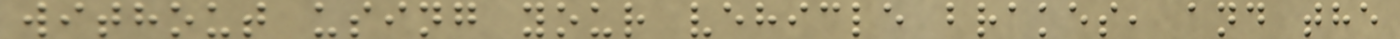without using your vehicle brakes, and the
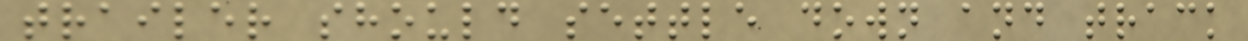trailer should settle down and track
